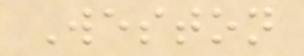Weston
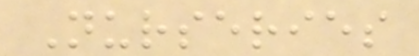Nurseries
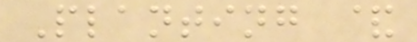Planting &
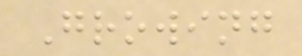Growing
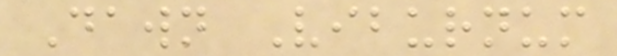Dawn Viburnum
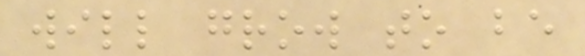will grow to be
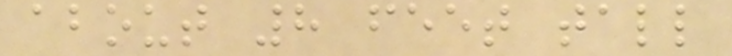about 8 feet tall
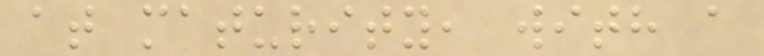at maturity, with a
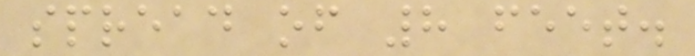spread of 8 feet.
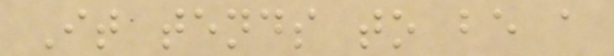It tends to be a
